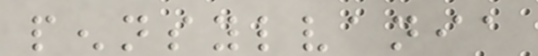pennsylvania
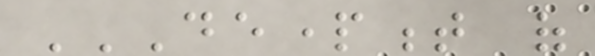DEPARTMENT OF
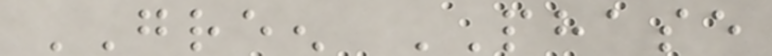GREEN PHASE
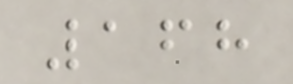168
